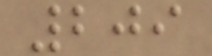209
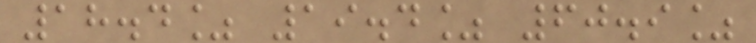18.4% 19.4% 60.9%
